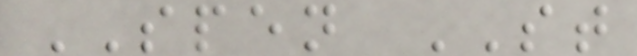SPEN ST
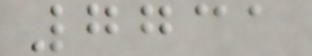7731
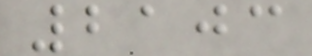2103
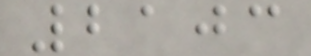2103
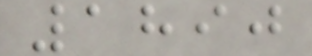1890
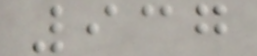937
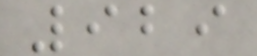929
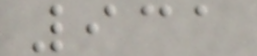931
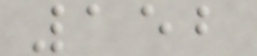152
